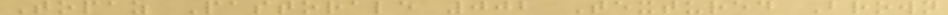Topaz Pastorale 002 Textured Brown
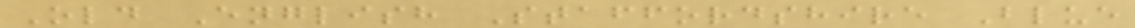Old English Staffordshire Blue
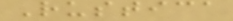Rustica
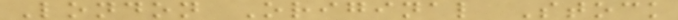London Original Stock
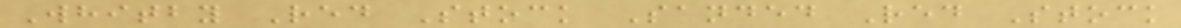Whitby Red Stock Sanded Red Stock
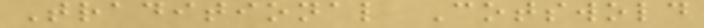Traditional Cotswold
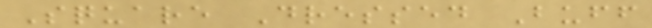Square Dressed Buff
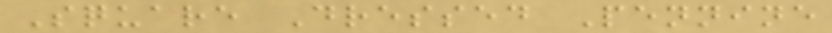Square Dressed Pennine
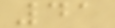41
